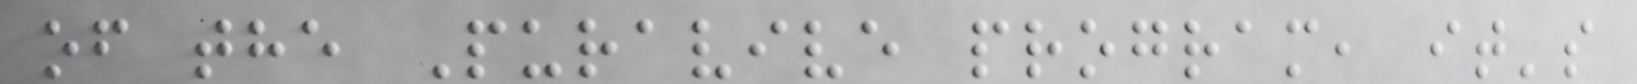of the Puravive program, it's
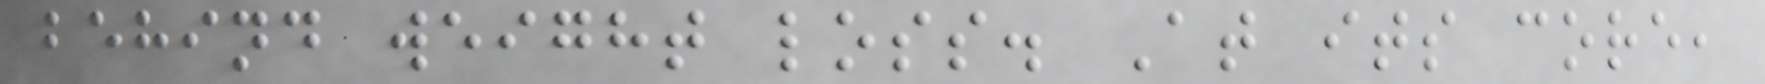behind weight loss. At its core,
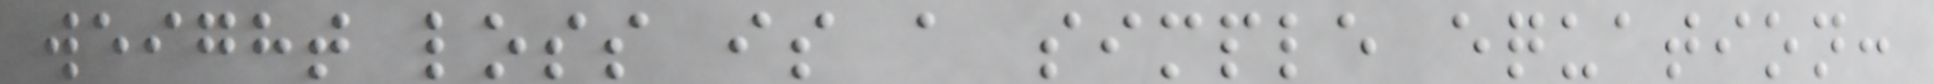weight loss is a simple equation:
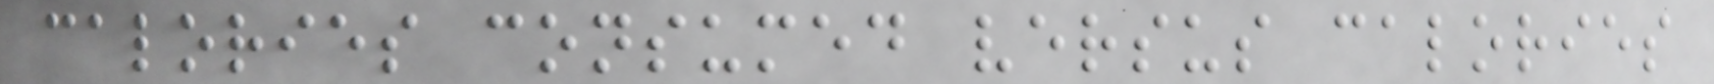calories consumed versus calories
